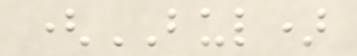(BUL)
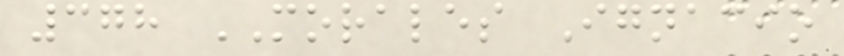378 MORALES Ignacio
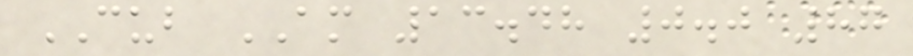CUB AM 13.48 0.0 87
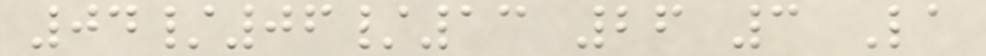04/06/13 26 3 La
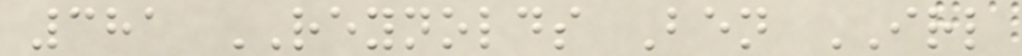381 REYNOLDS Ben IRL
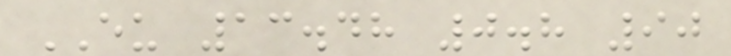EU 13.48 0.8 90
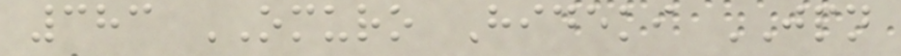383 OMURO Hideki JPN
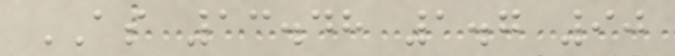AS 13.48 1.7 90
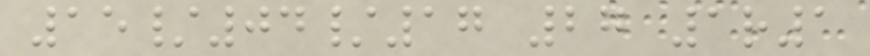15/04/17 27 1r1
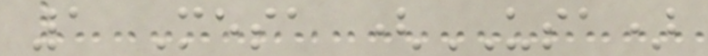1 Mesa (USA)
